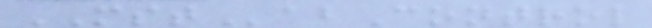MSTabControl
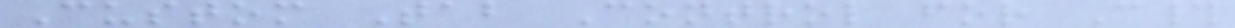Custom Tab Control for C#
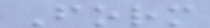Form
